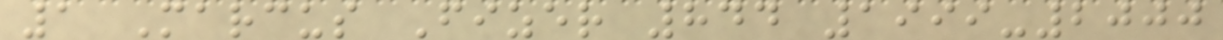1 Marcus Fizer 844 1999-2000
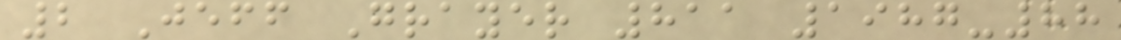2 Jeff Grayer 811 1987-88
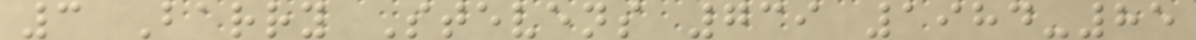3 Barry Stevens 739 1984-85
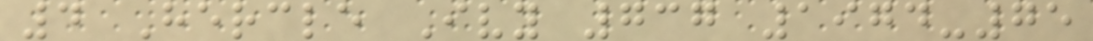4 Hercle Ivy 737 1974-75
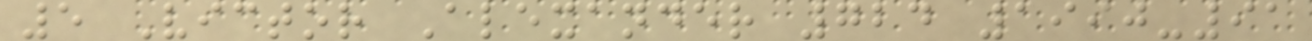5 Victor Alexander 724 1990-91
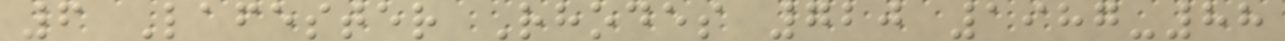6 Lafester Rhodes 720 1987-88
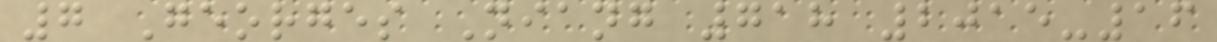7 Georges Niang 718 2015-16
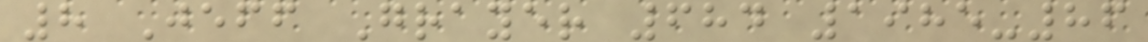8 Jeff Grayer 684 1985-86
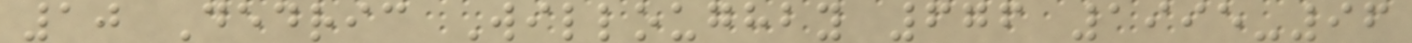10 Dedric Willoughby 676 1995-96
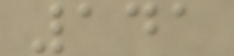141
